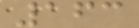163
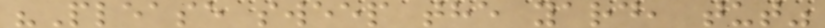"Please sweep the yard, tut"
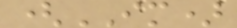(IM)
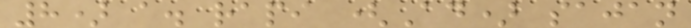8) a. rapi (Ad) sajan
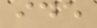ide
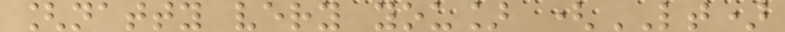[natty very you] (LT)
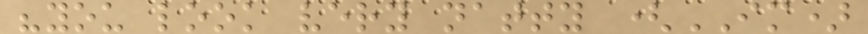"you look very natty (IM)
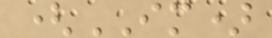(IM)
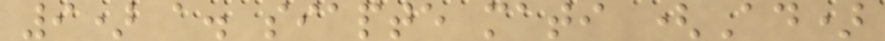9) a. siapte mati (Ad)
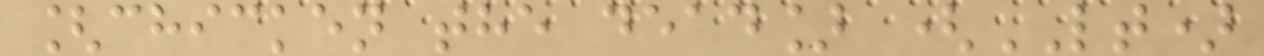[chicken the dead] (LT)
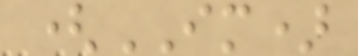(IM)
